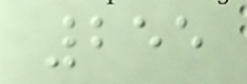255
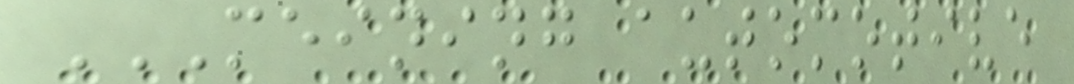MEINING AUTOMOTIVE
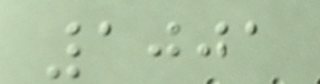1001
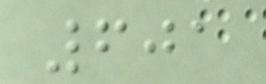601
